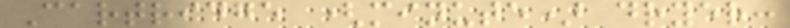Cartridge (minute) dryer:
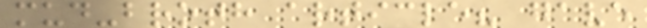mud-broth article? gave
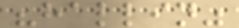"hallin"
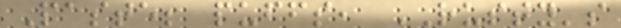Paste; puffs, RUSTY's
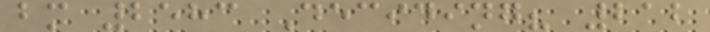bm 2583 Deciding? 212
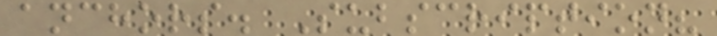anchors. Subscription?
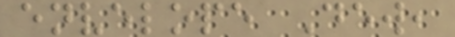envelope Dew,
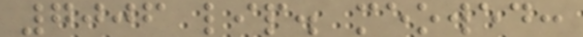7006 lip. meowed:
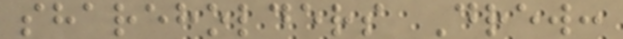shareholders Drew:
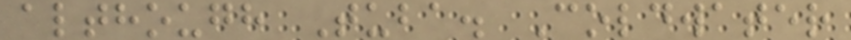although Tuba. Coldwater
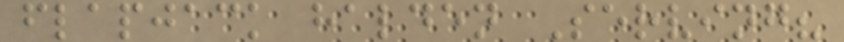flapjack halden Serving?
